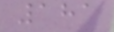181
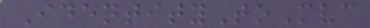IdentityToMvc
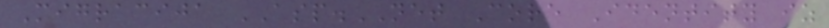Migracija ASP.NET Core Identity iz
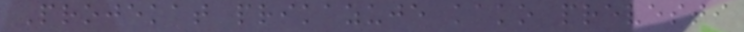Projekat prikazuje kako prevesti
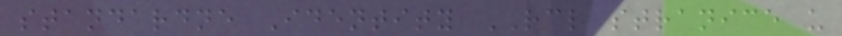standardne Identity RCL stranice u
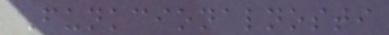Funkcionalnosti
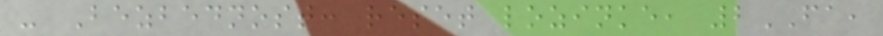- Bezbednost: reset lozinke, 2FA,
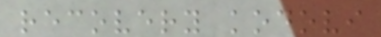recovery kodovi
